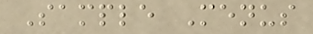Sample Menus
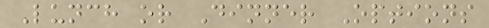Lunch or Dinner Options
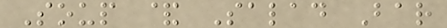Soup & Salad Bar
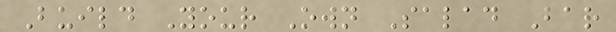Build Your Own Salad Bar
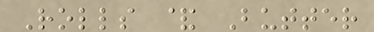Rolls & Butter
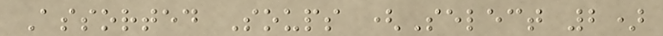Assorted Soups (Select 2)
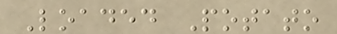Loaded Potato
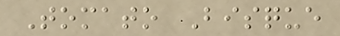Tomato Bisque
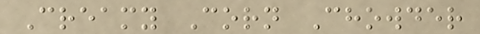Creamy Corn Chowder
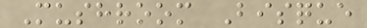Mushroom Bisque
